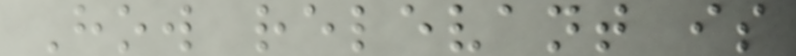How relevant is
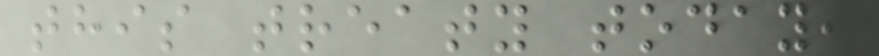this treaty today,
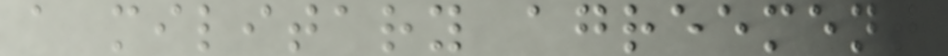a military agreement
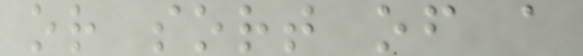or sort of a
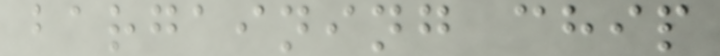bargaining chip
